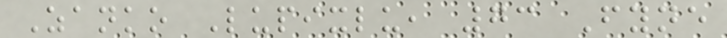Zanko Lupixlu, 73 Fyne
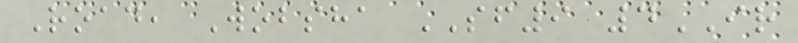Road, Wobsha SF9 4IR
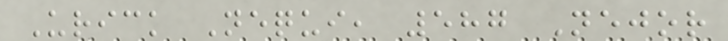Urick Nequi, 587 Nejor
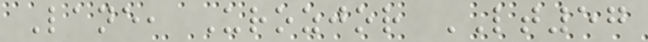Lane, Urozjor LT57
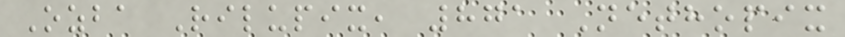Ozba Rilupix, 871 Nethopix
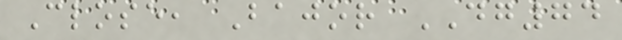Close, Bajor DG74
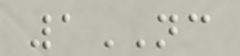1NC
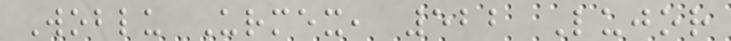Woblu Urmex, 522 Lujor
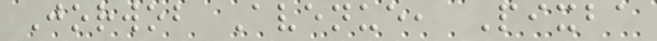Jorwob Avenue, Pixba
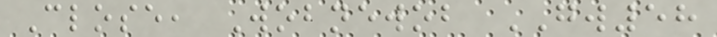Close, Wobnewob GW58
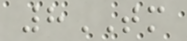8TM
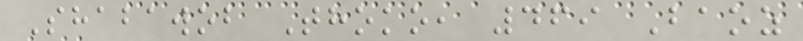Shabawob Thoko, 469 Baoz
